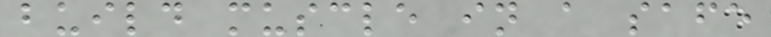build muscle in a safe
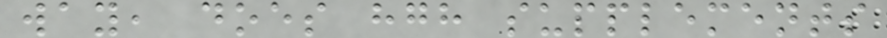way, does hgh supplements
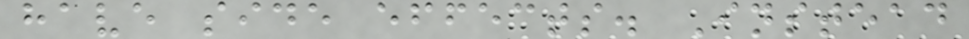have side effects. Instead
